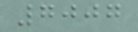7007
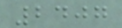2407
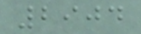2904
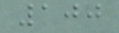100
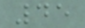45
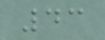43
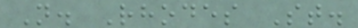N. Rhodes St.
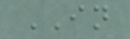IN
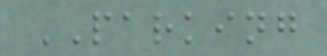PARKING
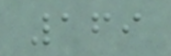169
